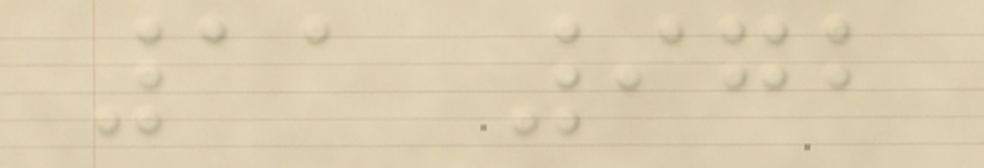11 972
